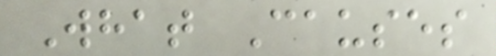What Causes
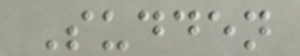Sudden
